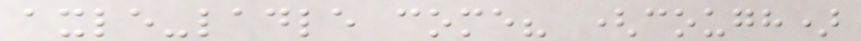axle-ladle come? (cough)
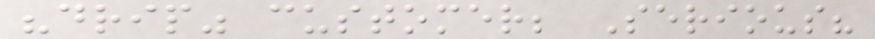"drip" customer; Serious?
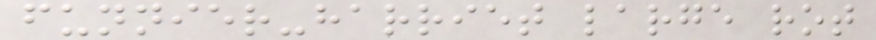funnier-harriet large rot
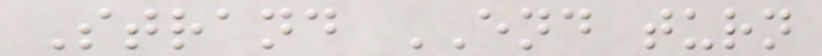Strand END turn
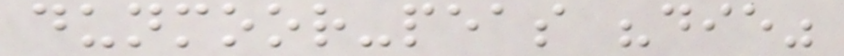dunmoor-peas "die"
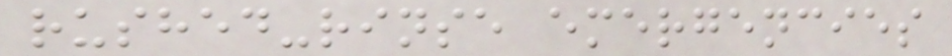rushed-rinse emergencies
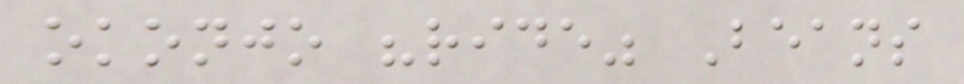okonjo "ride" Beans
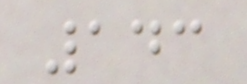143
